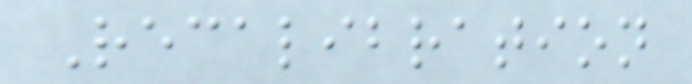Recalibration
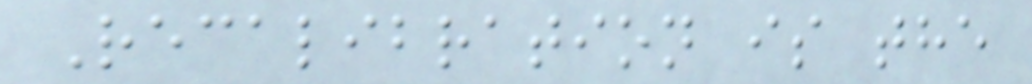Recalibration is the
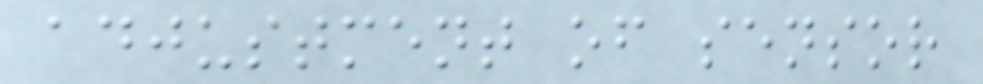adjustment of sensor
